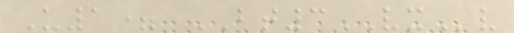U1= BT3VXv
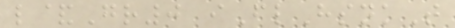l&Gr0 iFlHsnkT
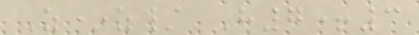Z*z/ H7+3
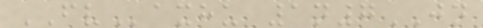FVaxhu 1n7JN
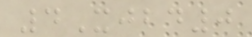4Xjbd0
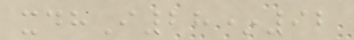xdhI28*92
